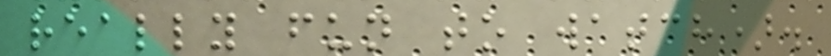really fun to watch).
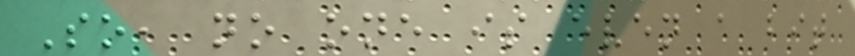So, no one is even a bit
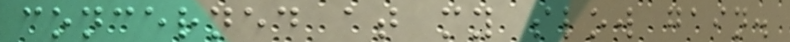concerned at my slow gain.
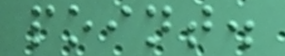point.
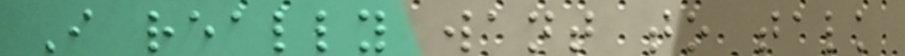I really want to talk
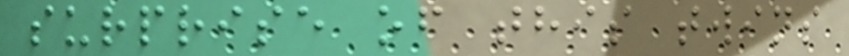surprise of this twins
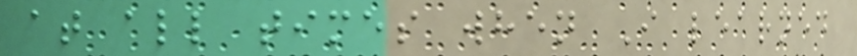at all times when I learned
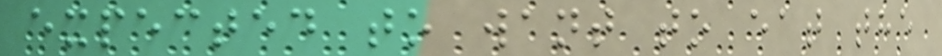expected to want to eat the
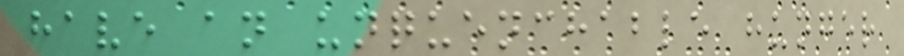have an unquenchable hunger
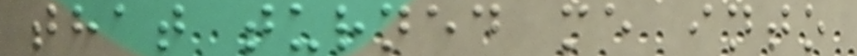that turned me into
